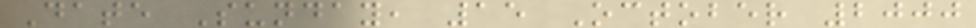Date Sunday, 15 October 2000
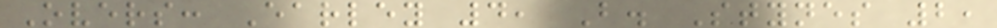Overs: Earley 4, B. Stynes 2,
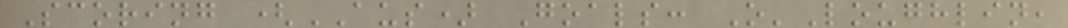Scoring (AUS) Goals: O'Loughlin,
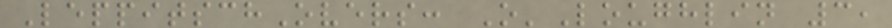LeppitschOvers: O'Loughlin 3,
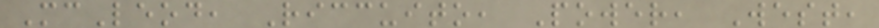McLeod, Riccuito, Power, West,
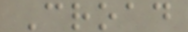Croad
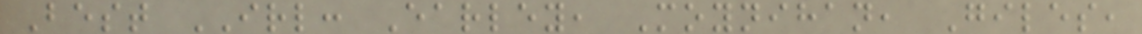Best IRL: Earley, Moynihan, Giles,
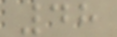48
